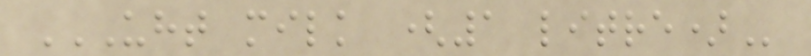UHT MILK (1 LITRE)
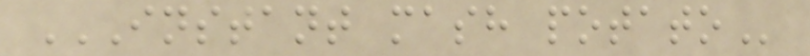INSTANT MASH POTATO
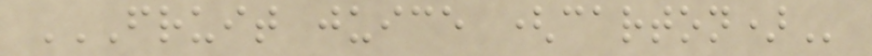FRUIT JUICE (CARTON)
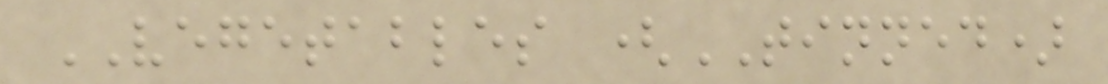VEGETABLES (TINNED)
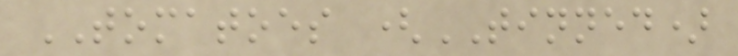TOMATOES (TINNED)
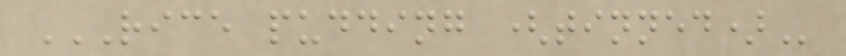RICE PUDDING (TINNED)
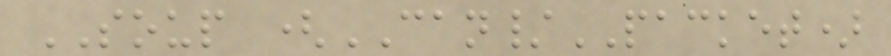SOUP (CAN/PACKET)
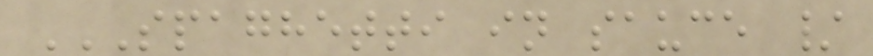SPAGHETTI IN SAUCE /
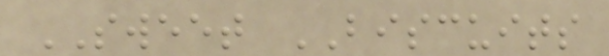SWEET BISCUITS
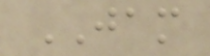JAM
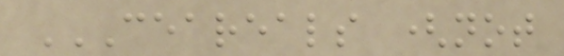CEAREALS (NOT
